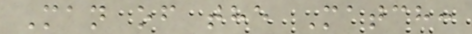Man of the Match:
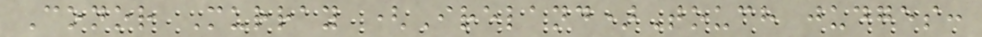Conor Murray (Ireland)Touch judges:
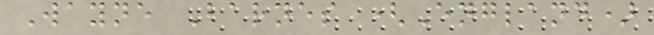Wayne Barnes (England)
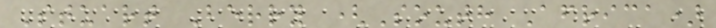Stuart Berry (South Africa)
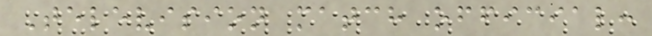Television match official:
